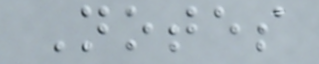Notes
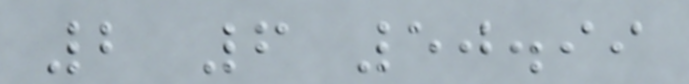2 6 50.99
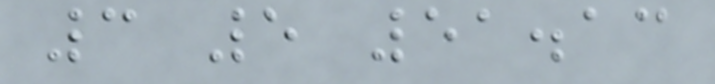3 5 51.13
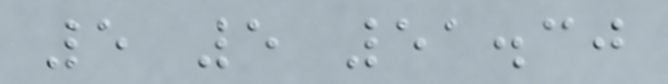5 5 51.30
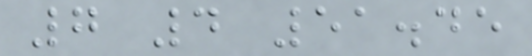7 4 51.45
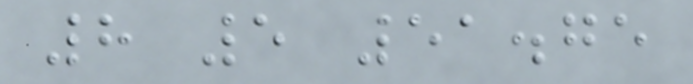8 5 51.75
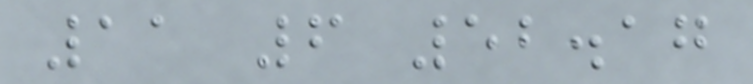11 6 52.17
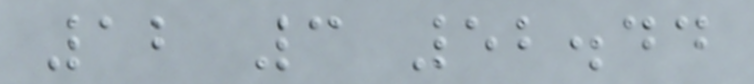12 3 52.44
